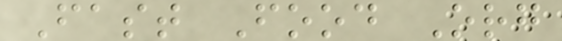Fast Food Org
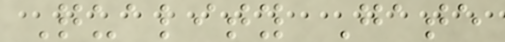Quality Gate
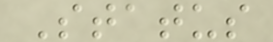Status
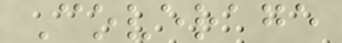Coverage
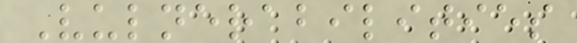Vulnerabilities
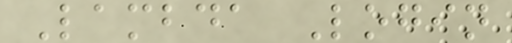Lambda Login
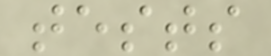tests
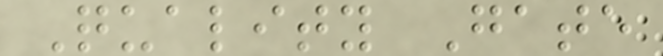Quality Gate
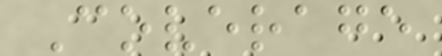Coverage
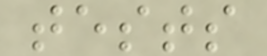tests
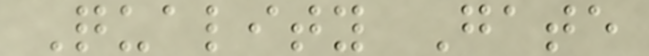Quality Gate
